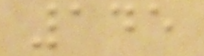145
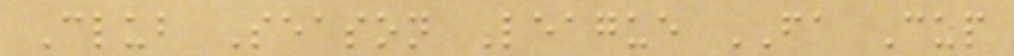Club Season League FA Cup
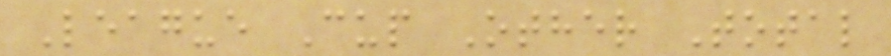League Cup Other Total
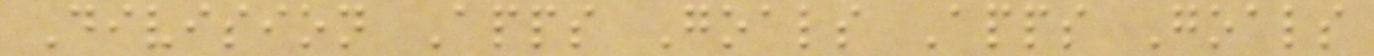Division Apps Goals Apps Goals
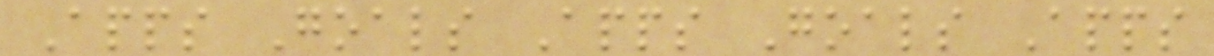Apps Goals Apps Goals Apps
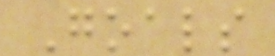Goals
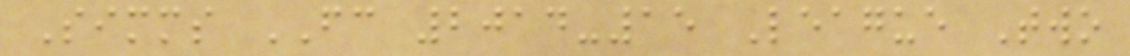Simms FC 2014-15 League Two
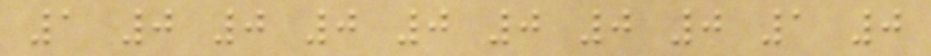1 0 0 0 0 0 0 0 1 0
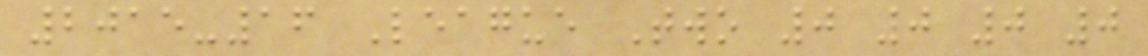2015-16 League Two 0 0 0 0
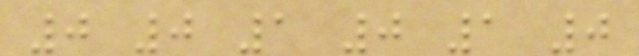0 0 1 0 1 0
